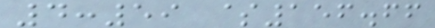4:59 $156.66
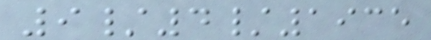9/4/1935
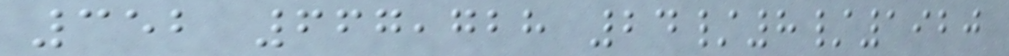352 667,728 24/8/1920
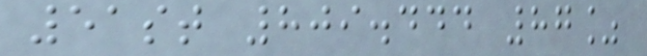51st 809.444 87%
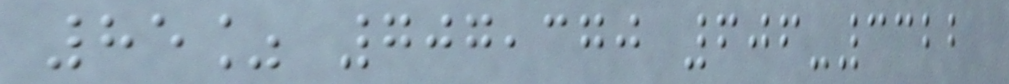85% 707,370 606-3322
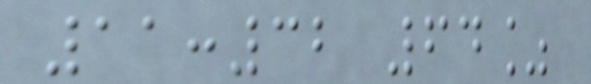11:32 64%
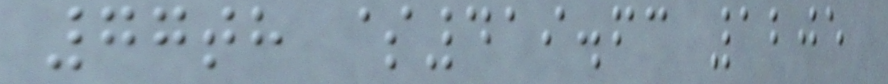77th $419.63 1205
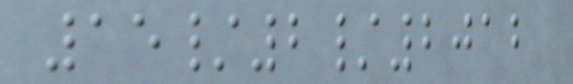15/2/2012
